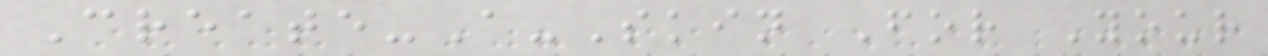Create-A-Skin For Your
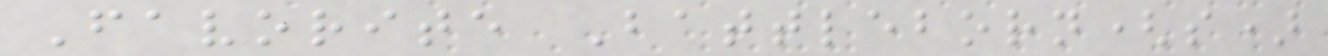Favorite Battleborn(s)
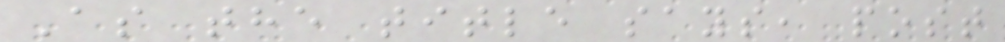As the title says, post
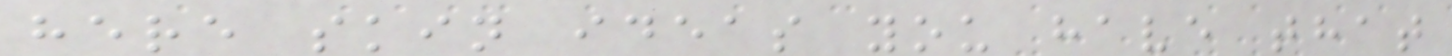here skin ideas you have that
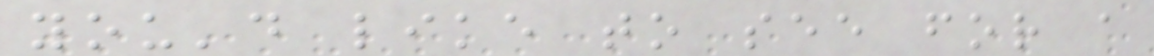you'd like to see for a
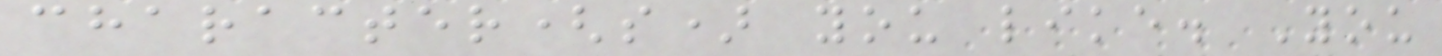character(s) you like. You
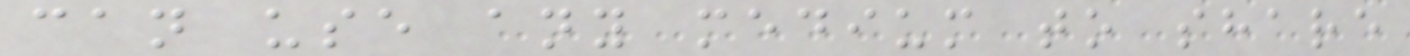can use any medium to share
